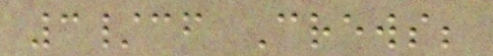3/cf Crews;
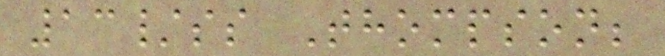13/ss Thompson;
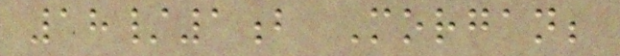18/1b Morgan;
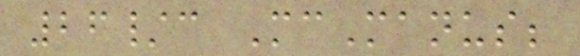26/c McManus;
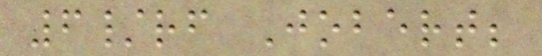6/rf Jobert;
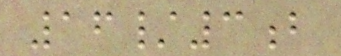16/3b
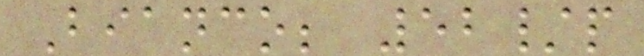Bianco; 52/p
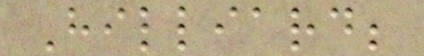Hilliard;
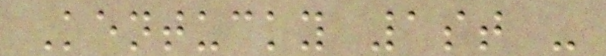Kentucky 1st -
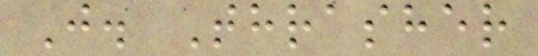J. Thrasher
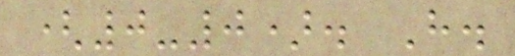(0-0). H.
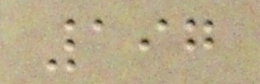197
